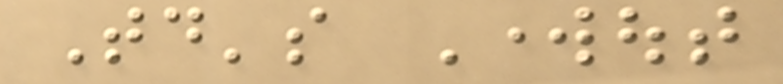Today's Workout
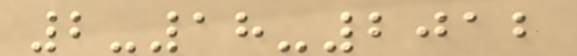2-18-2012
